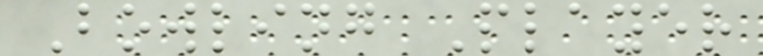Bowling Player
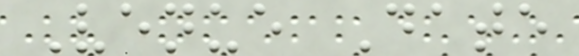Venue Date
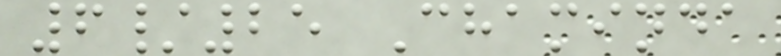6/25 Chaminda
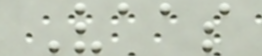Vaas
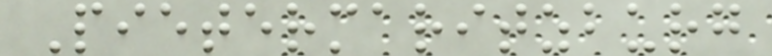Pietermaritzburg
